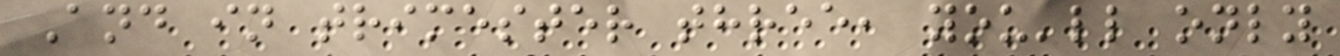And in trimester three, you'll only
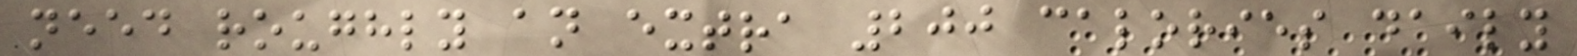need roughly an extra 200 calories daily
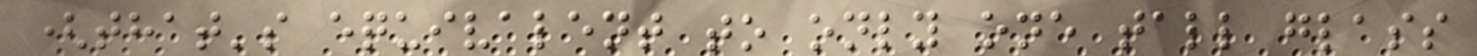(that's equivalent to only one tall glass
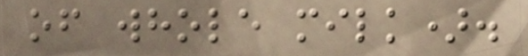of whole milk).
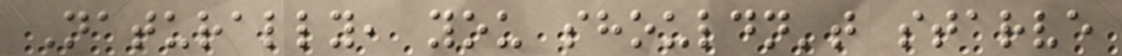Naturally, you shouldn't starve
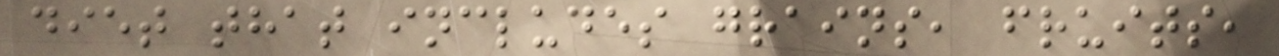diet that includes grains, fruits,
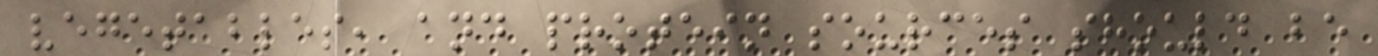vegetables, and protein sources should be
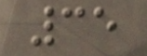35
